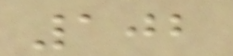102
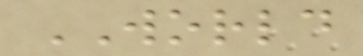WORLD
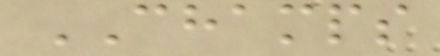CHAMPS
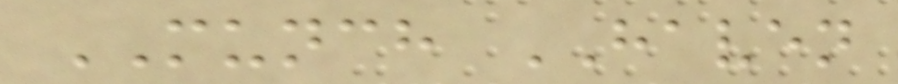MUNCH HAVEN
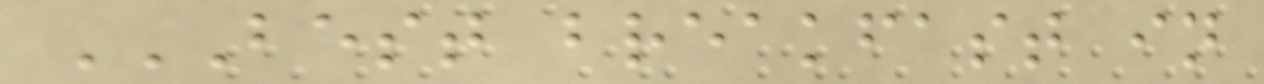BEST BREAKFAST IN
